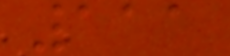111
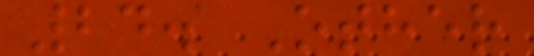24. Other
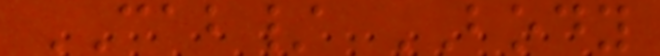CAB/ BODY
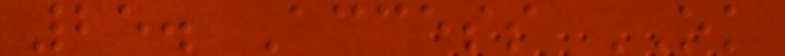25. Access OK
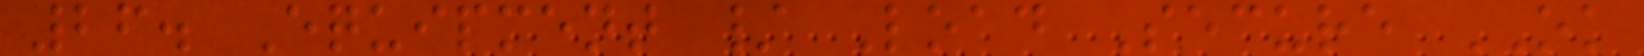26. Equipment / Load Secure OK
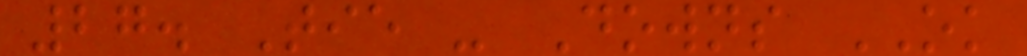27. Tie - Downs OK
